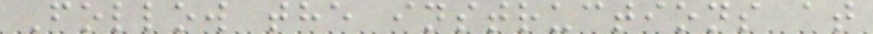Follow the instructions at
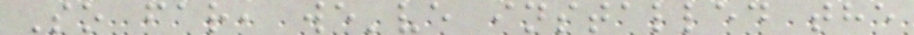So far, we've installed the
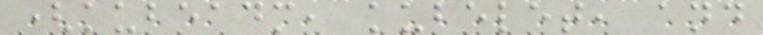(kubeadm, kubelet, and
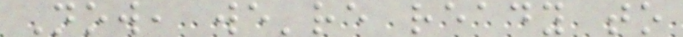Now, we're ready to
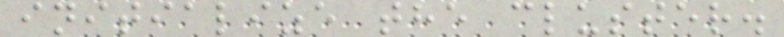initialize the cluster.
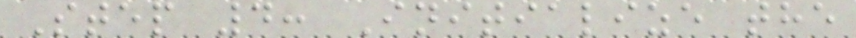Step 4: Initialize the
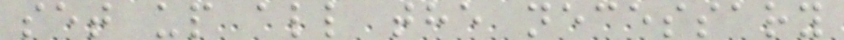set up all the necessary
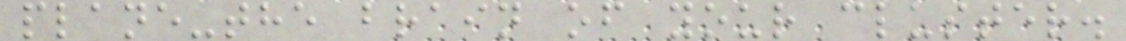plane-the brain of your cluster.
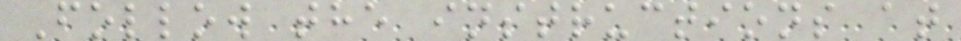Follow the instructions at
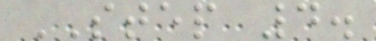STEP 4.
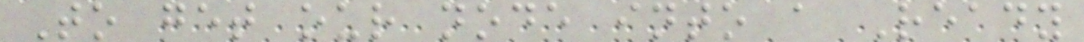To get our node into a Ready
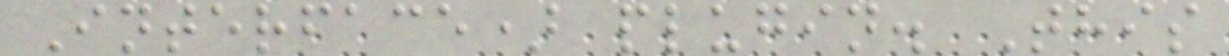Interface) plugin. This
